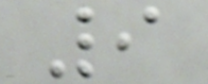9
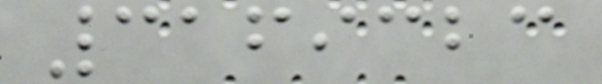3169323
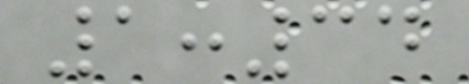1:34
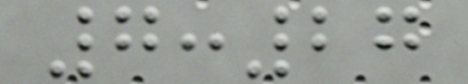7:27
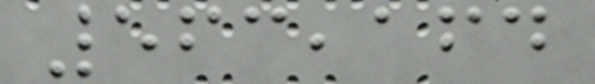563,164
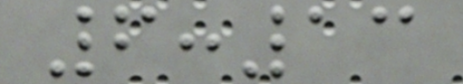6:13
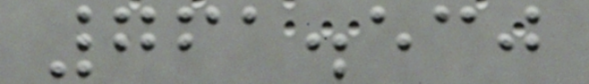761.530
